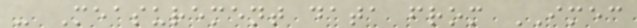- Measurement data from IMEC
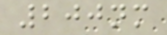200nm
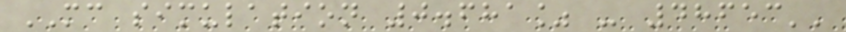MC simulation 0.681% - 48653''
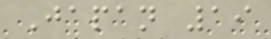Japan 19
